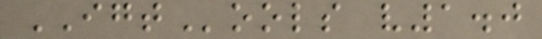IGTools v1.0
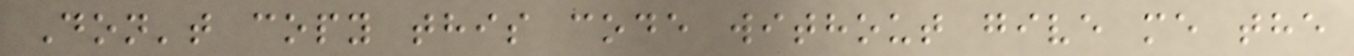Don't copy this code without give me the
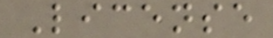License
